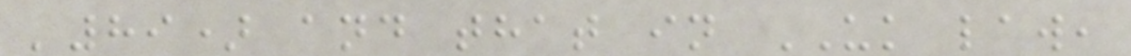'89) and that in UK law,
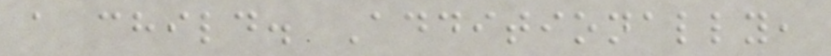a child. Additionally,
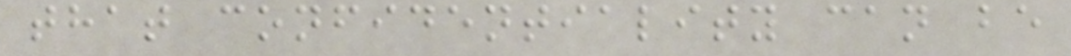that confidentiality can be
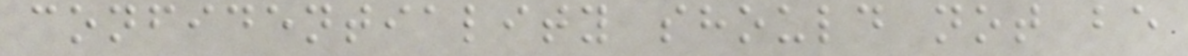confidentiality should not be
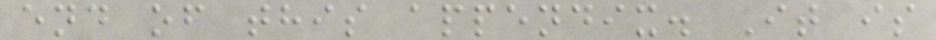end of this appendix. It is
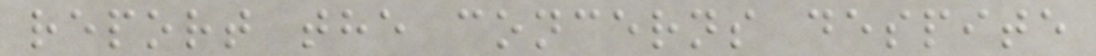report the concerns despite
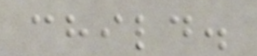child.
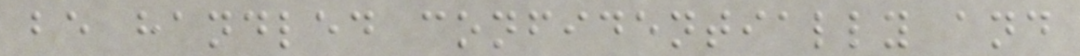be handled confidentially and
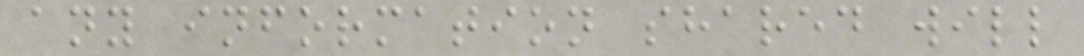any information shared will
